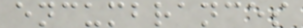encumbrances
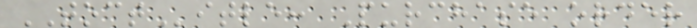TOCTitle: Purchase order
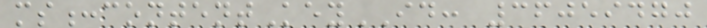ms:contentKeyID: 36059470
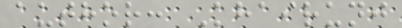author: Khairunj
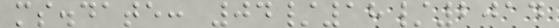ms.date: 04/18/2014
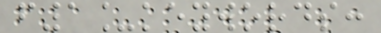f1_keywords:
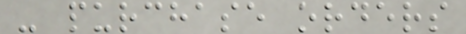- purchase orders
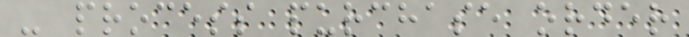- process purchase order
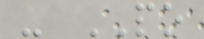- PO
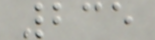235
